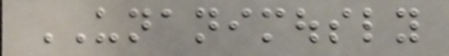UNANIMOUSLY
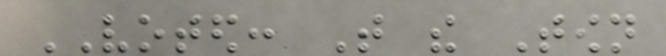VOTED: That the Town
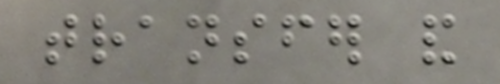transfer and
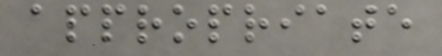appropriate
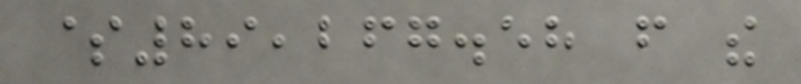$89,267.58 from the
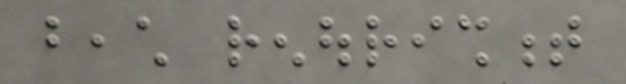beach renourishment
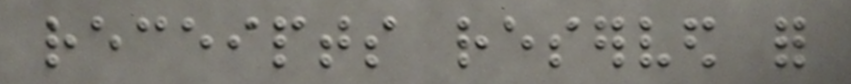receipts reserved for
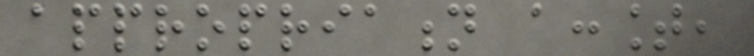appropriation account,
